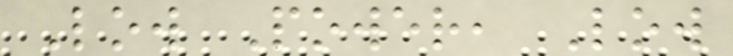Low Power, Low
